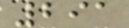291
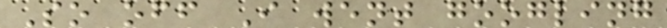So off I went googling
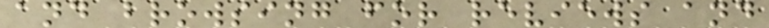and browsing for reviews and
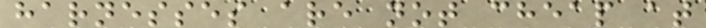harnesses are not cheap at
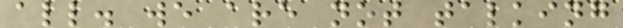all. we are not talking
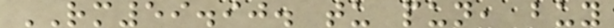RM59.90. tu pun, buy
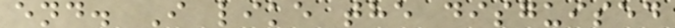end. I like the disguised
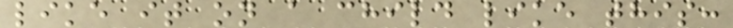like it on a child like this:
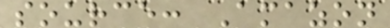source: Amazon
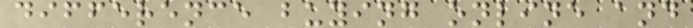difference buying online and
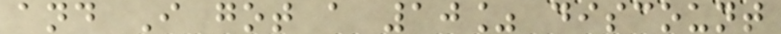and I got a 10% discount
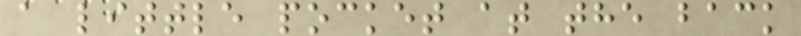a little pocket at the back
